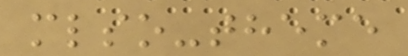mlso-theme
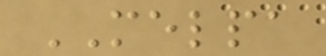MELPA
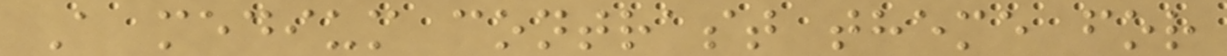A medium contrast theme for
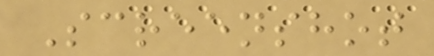Screenshot
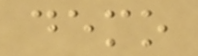demo
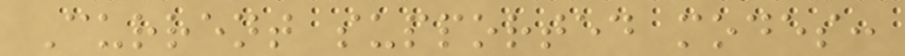Current supported modes:
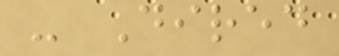- Dired
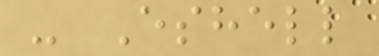- Eshell
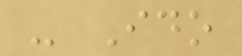- Ido
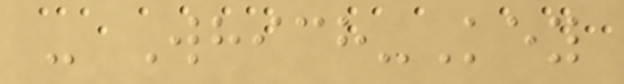- Which-Key
